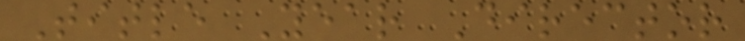Title Year Director
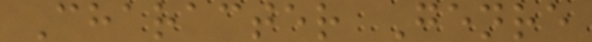Character Genre
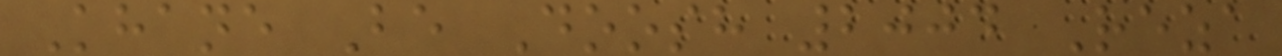Khane Be Doosh 2004 Reza
